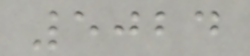5024
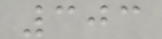303
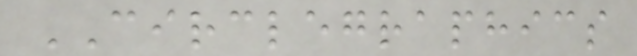CIRCLEGRAPHICS
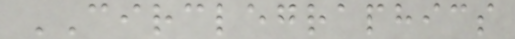CIRCLEGRAPHICS
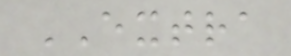EXTRA
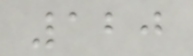120
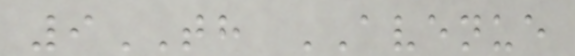9TH AVENUE
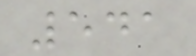541
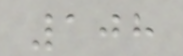108
